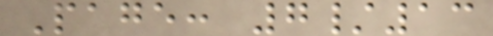Page: 7/13
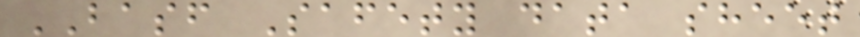BASF Safety data sheet
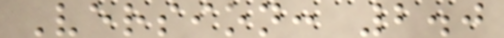Version: 2.0
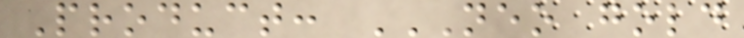Product: NEO GOLD
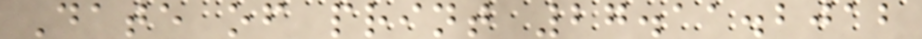Date of print 27.11.2012
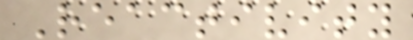Reactivity
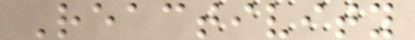Reactivity
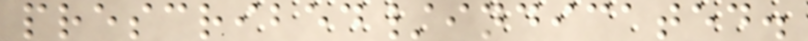prescribed/indicated.
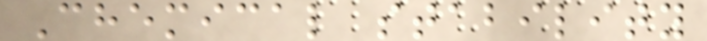Chemical stability
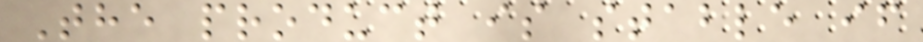The product is stable if
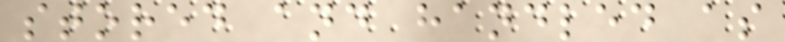stored and handled as
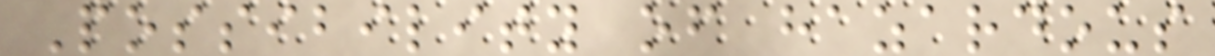Possibility of hazardous
